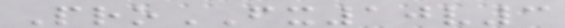ProFX10v3
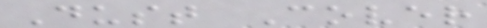Dust Cover
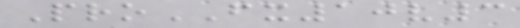ProFX10v3
